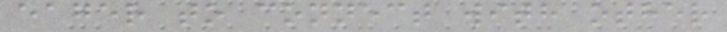eager to connect with other
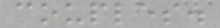couples.
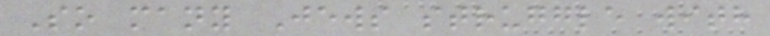So many Jews struggle with
